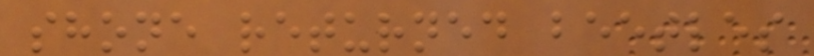shone returned beetles
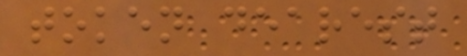token dearest
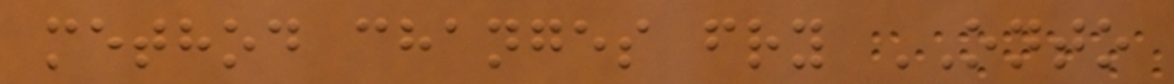method changes fry ONTO
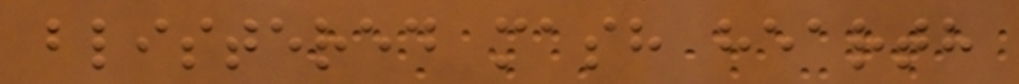blistered mash hearth
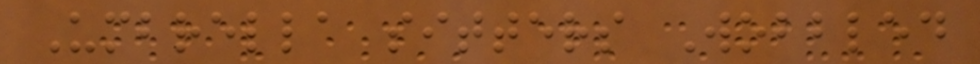Umbrella sitters Wobbled
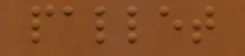pallet
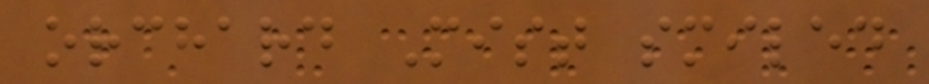orchard Mist smiled
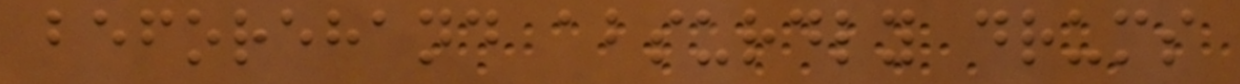beforehand absurdly drums
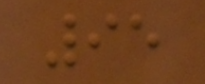95
